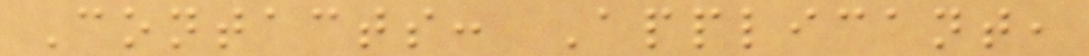Contacts: Applicant,
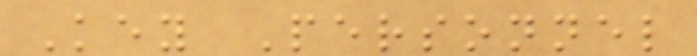Key Personnel
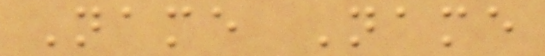Name Name
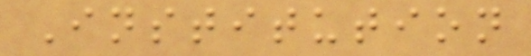Institution
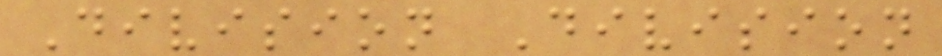Division Division
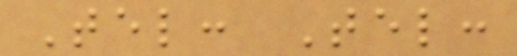Tel: Tel:
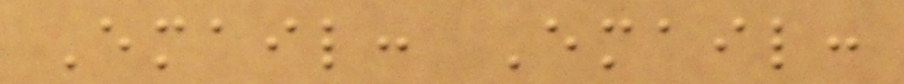Email: Email:
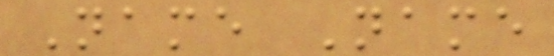Name Name
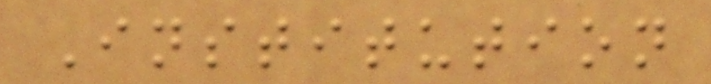Institution
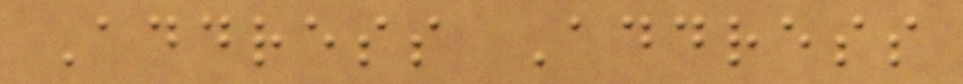Address Address
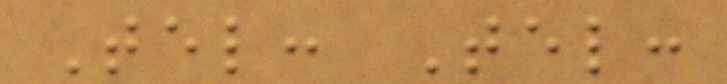Tel: Tel:
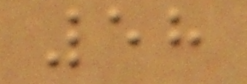58
